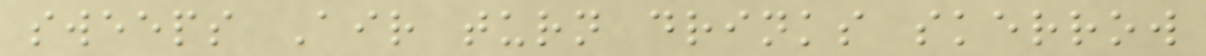sweeps Air turn drinks skerrow
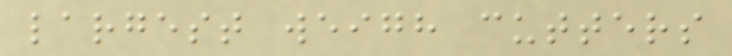largest weigh cutters
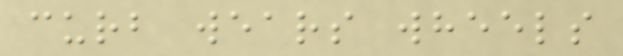curb wears wheels
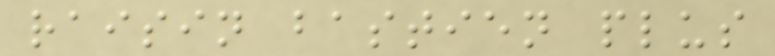raisin bastien plus
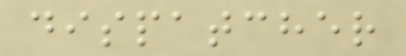dispatcher
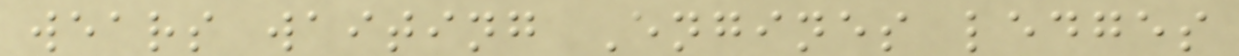wears waiting Engines ledges
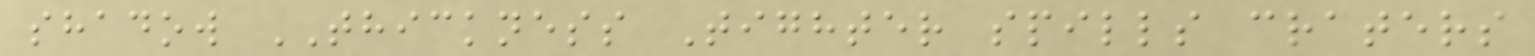shadow THICKNESS Tighter spills craters
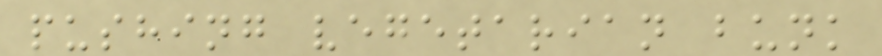pushing vegetarian bunk
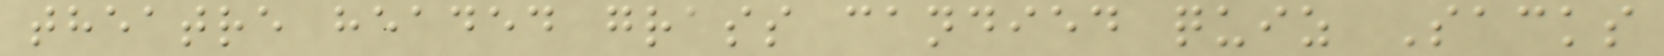theatre headed grass candied quiz Sacks
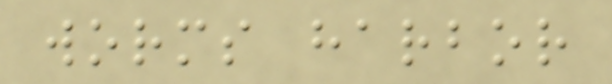worms harbor
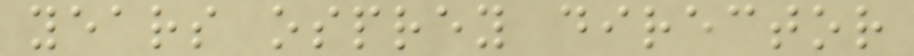years osprey director
